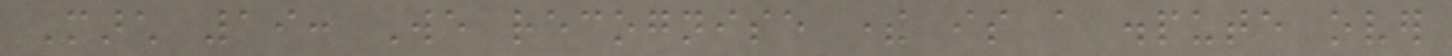March 19: We recognise there is a dispute over
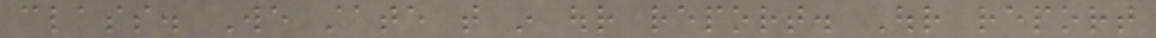class. We state that in our report. Our report
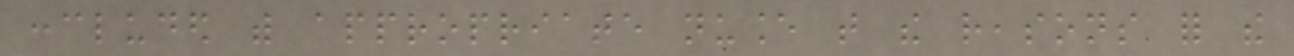concluded with appropriate nuance that the reasons for the
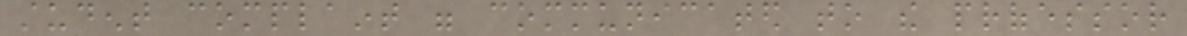student complaint were communicated to the professor
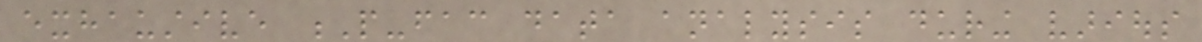exhaustive P-fac data analysis during various
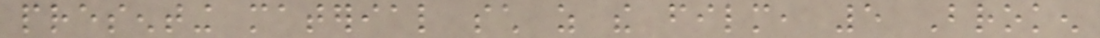presenting material such as the film, 5 Broken
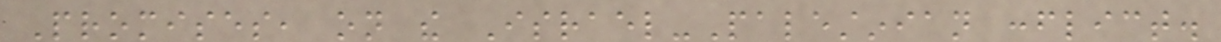Promises, on the Israel-Palestinian conflict.
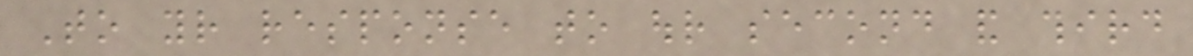To your response to our second and third
